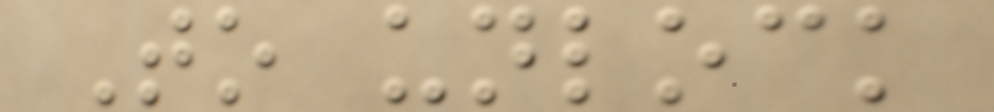To unlock
